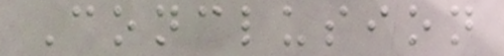Conclusion
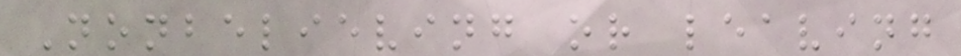Nonbelieving or leaving
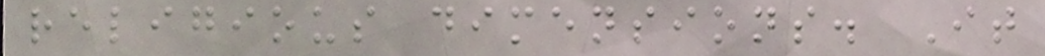religious dimensions. It
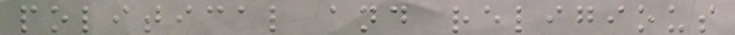political and religious
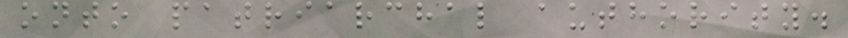onto patriarchal authority.
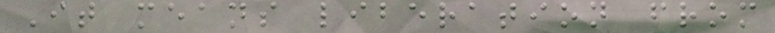It means liberation from
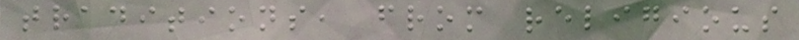traditions, from religious
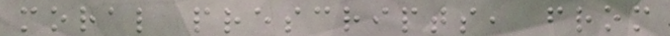moral prescripts, from
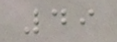49
